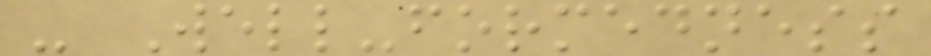- Well-formedness
